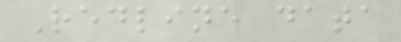Redline data
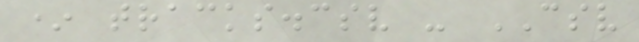* tracks.csv - CSV
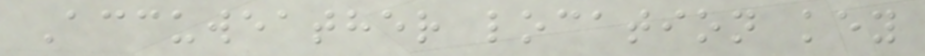Accuweather location key
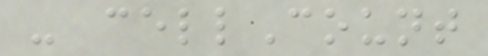- cellCount
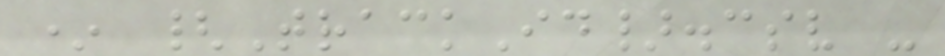* {TrackId}.csv -
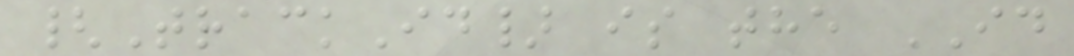{TrackId} is the ID
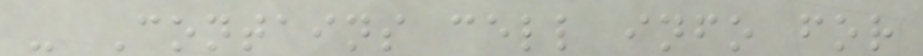- Contains cell info for
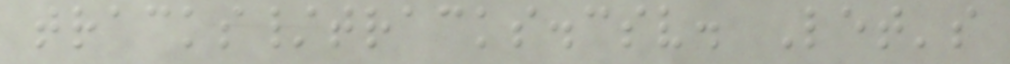tracks/tracks.csv. Let's
